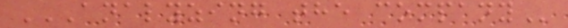ANALYZING THE COMPANY
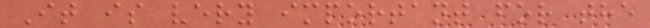It is very important for the
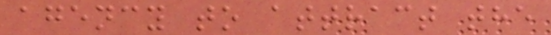agency to attract the
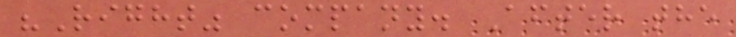"Right" company. After the
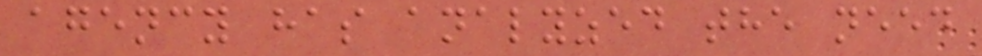agency has analyzed the need
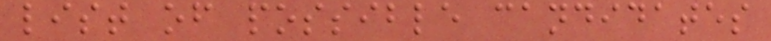list of possible candidates
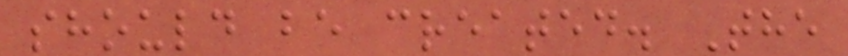should be created. The
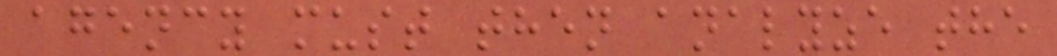agency must then analyze the
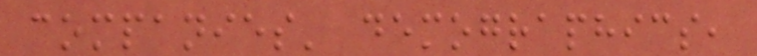companies' demographics,
